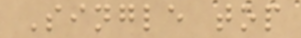Single top
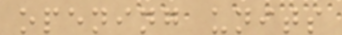opening units
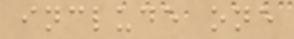include one
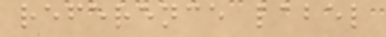reference label
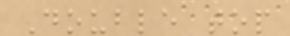Double top
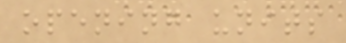opening units
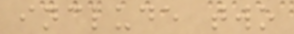include two
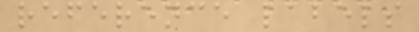reference labels
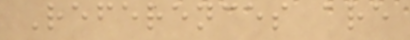References are
